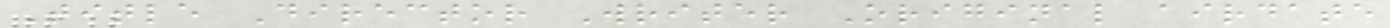Title Director Writer Original airdate
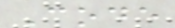Code
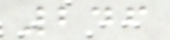246
